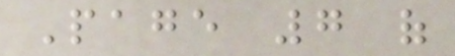Page 7 of
